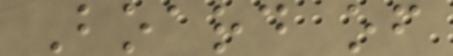Board of
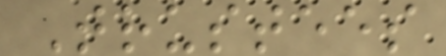Trustees
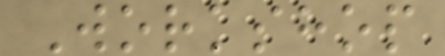Workshop
